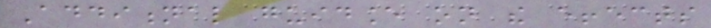Additional guidance on the effects
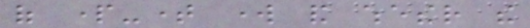of part-time work and whether the
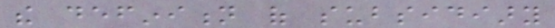the definition of subsidiary
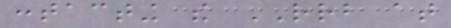contacting the RRB at
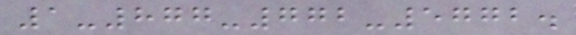1-877-772-5772.
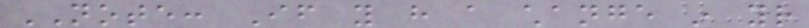NOTE: If you have a change in your
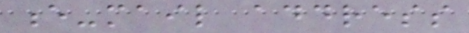e-mail address
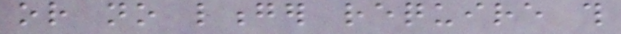or no longer require this
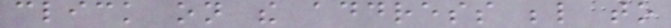click on the address below to
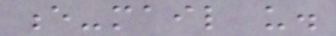e-mail us.
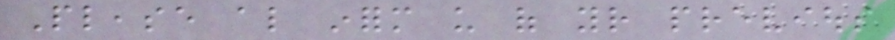Please also inform us of your previous
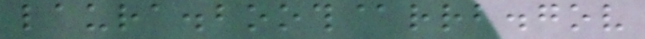laura.booth@rrb.gov
